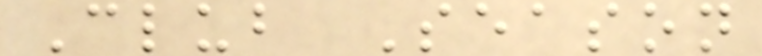Club Season
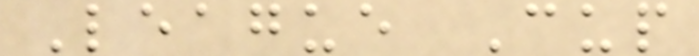League Cup
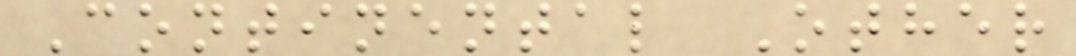Continental Other
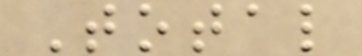Total
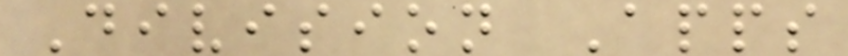Division Apps
